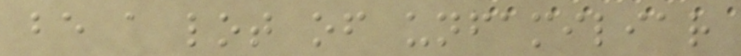be a lot of unfamiliar
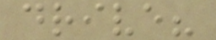drive?
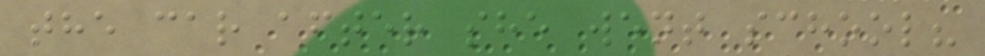the car after she went school?
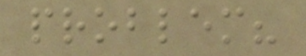problem?
